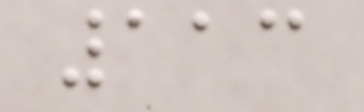113
